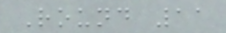Round 11
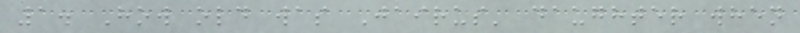1. How old was Jairus' daughter when
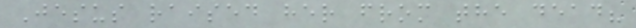Jesus raised her from the dead?
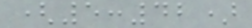(5:42)
